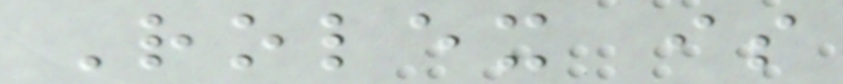Rolex is
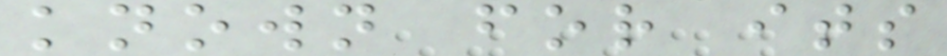known for its
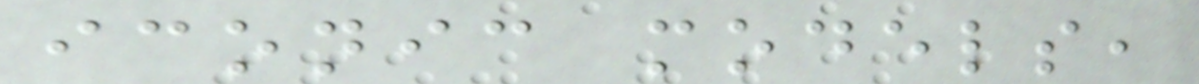iconic models,
